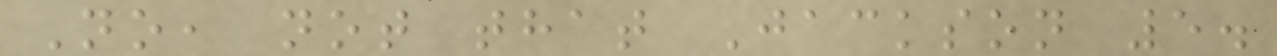No, not that Jackson 5.
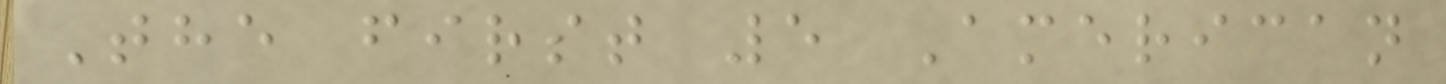The first 5 American
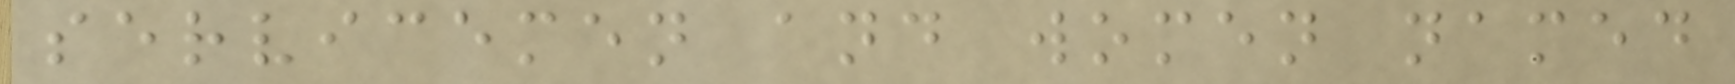servicemen and women named
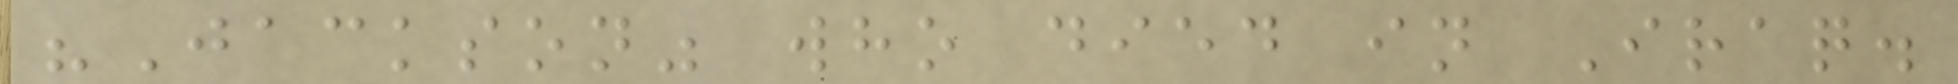"Jackson" who died in Iraq.
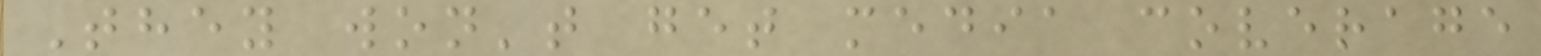They won't get media coverage
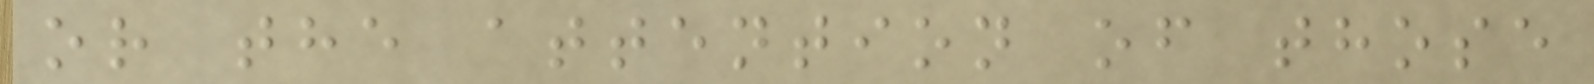or the attention of those
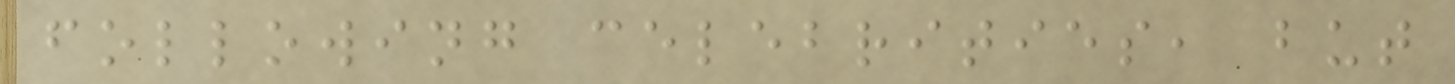following celebrities, but
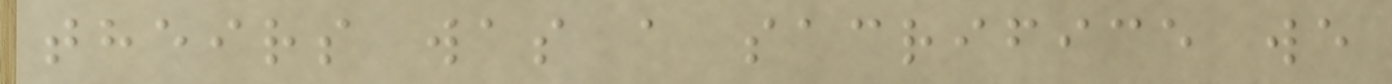theirs was a sacrifice we
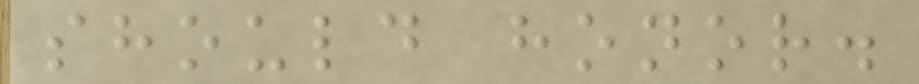should honor.
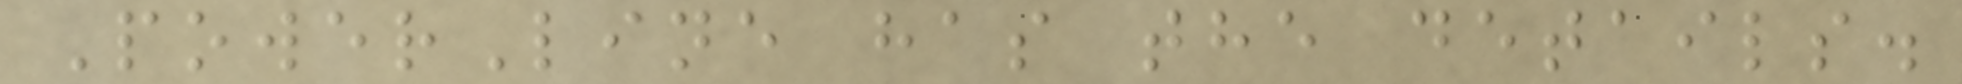PowerLine has the details.
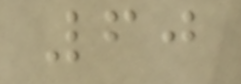60
